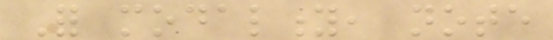For modality, note
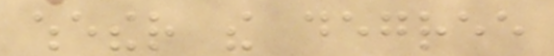whether the degree
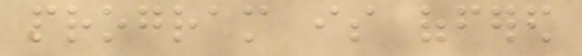program is offered
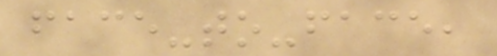face-to-face,
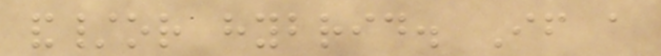and/or hybrid. If a
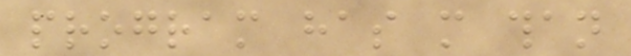program has more than
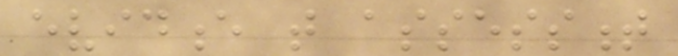evidence that assessment
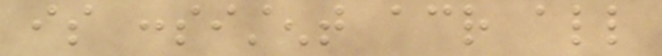is consistent across all
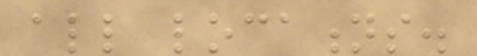all locations.
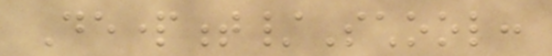Department/School:
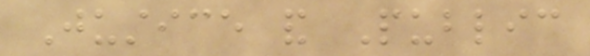Justice and Public
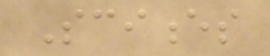Sciences
